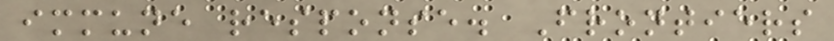immune response. Frontiers
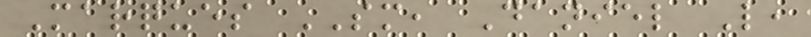Marques SM, Daniel L,
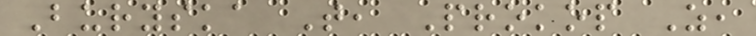Buryska T, Prokop Z,
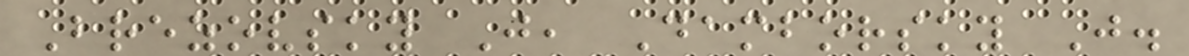Brezovsky J, Damborsky J.
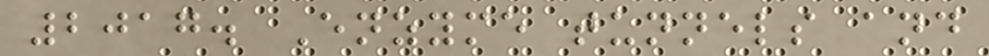2017. Enzyme tunnels and
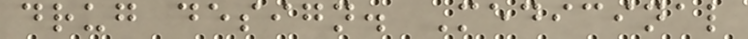drug design. Medicinal
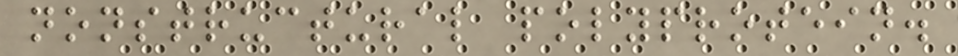nonstructural polyprotein.
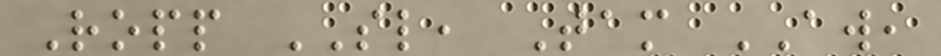Ropp SL, Tam AW,
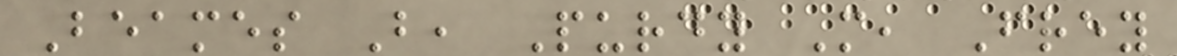Beames B, Purdy M, Frey
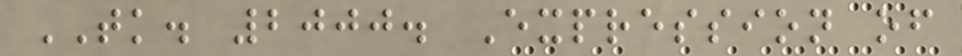TK. 2000. Expression of
